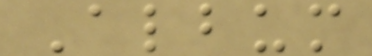Album
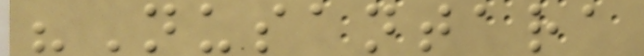"Nusantara
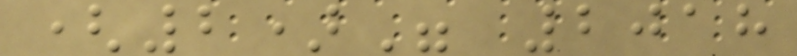(2)" 2018
